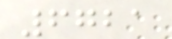6721
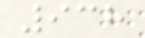938
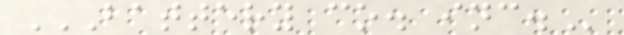BATTERY CO. INC.
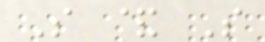S & S
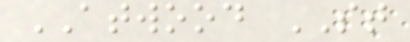ATWOOD ST
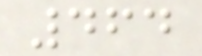464
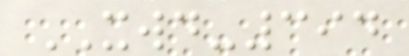XWD-394
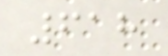618
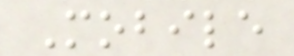Mobile
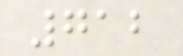712
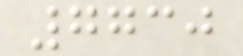7730
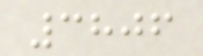3806
